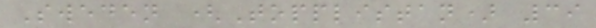Sweden (Topplistan) 39
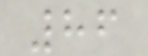86
